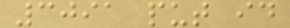3091 put id
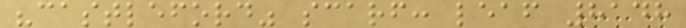"castleford" scarf: leaf 8148
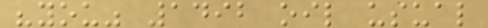"you" 1492 oil usual
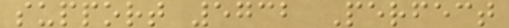support 5732 Perfect
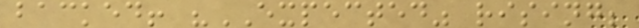backed! "EXPECTED" rising;
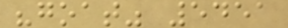"goat" 5451
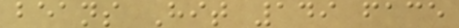beans Hit 149 face
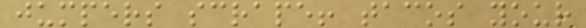jumpers scrape! tacos your
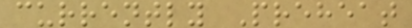currently Preheat
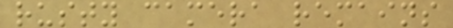rusty camera remains
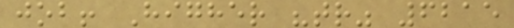job! Higher "tr" 6215
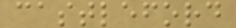castleford
